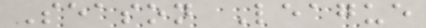Season League
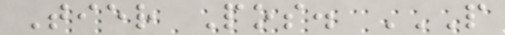Tier Pos. P
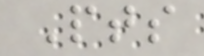Pts
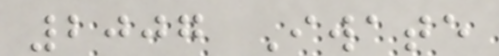2007 Iwate
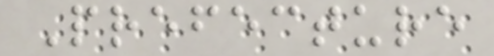Prefecture
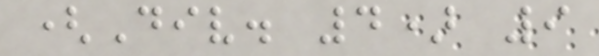(Div. 4) 9
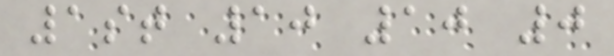1st 10 10 0
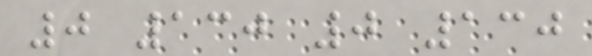0 130 0 130
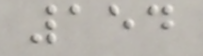154
